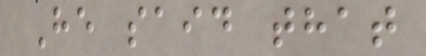He said that
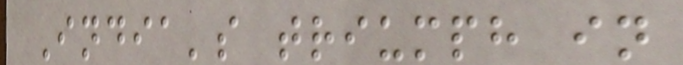India's triumph in
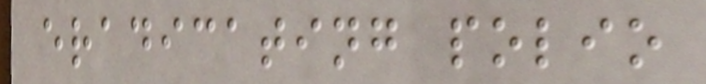eradicating polio
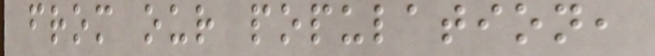from our population,
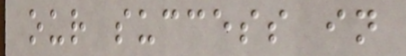our success in
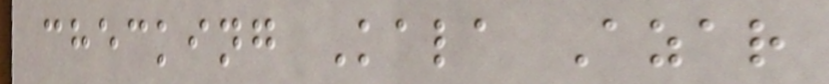checking Kala Azar
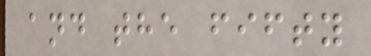and the fifty
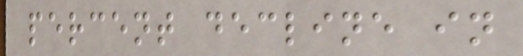percent decline in
